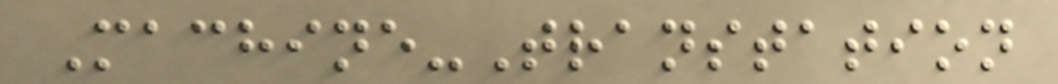Machine-Transtation
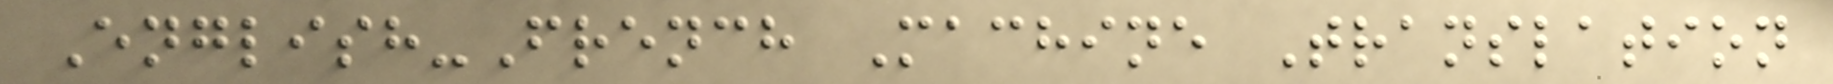English-French Machine Translation
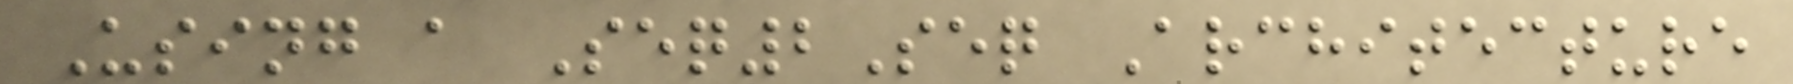Using a Seq2Seq Architecture
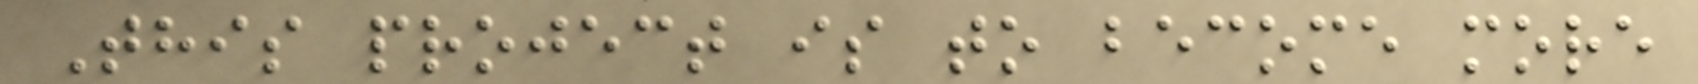This project is to become more
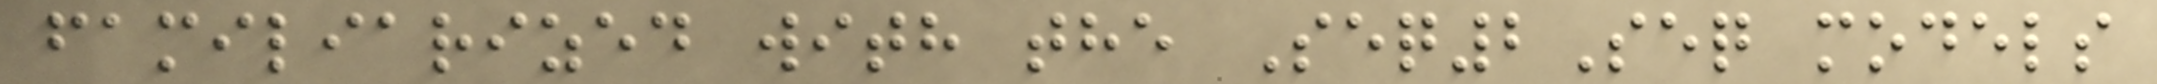familiarized with the Seq2Seq models
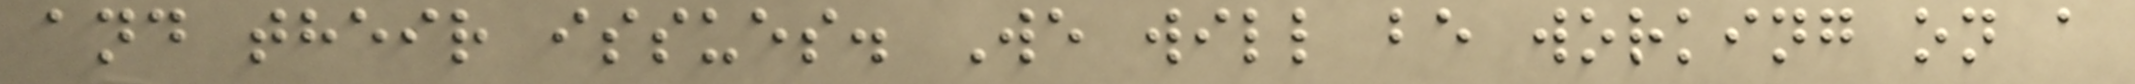and their issues. We will be working on a
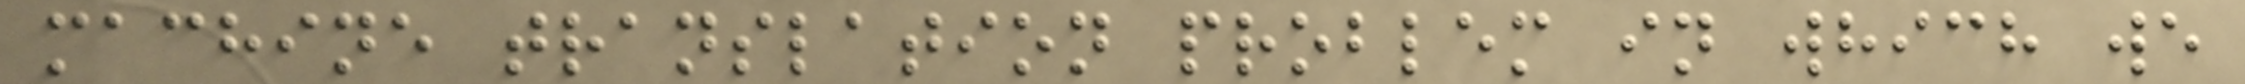machine translation problem in which we
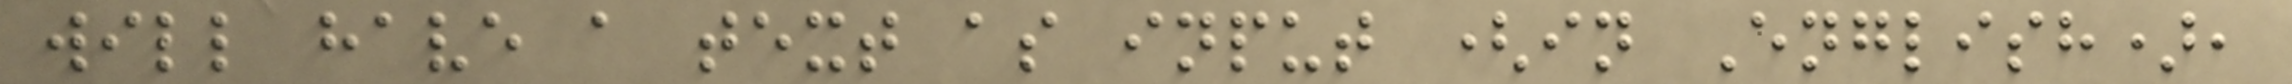will have a text as input (in English),
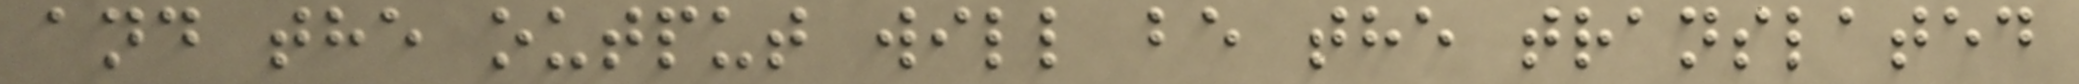and the output will be the translated
